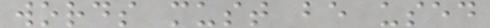words must be used
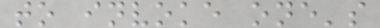to invoke one's
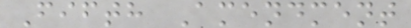Fifth Amendment
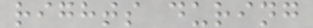rights during
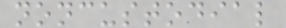noncustodial
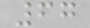67
